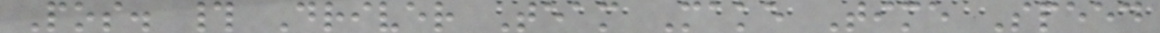Pos. # Driver Team Make Time Speed
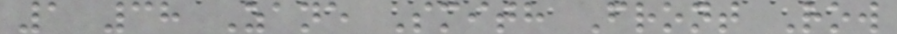1 38 Zane Smith Front Row
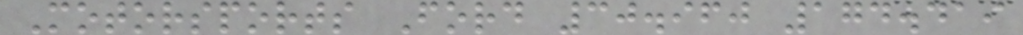Motorsports Ford 30.960 174.419
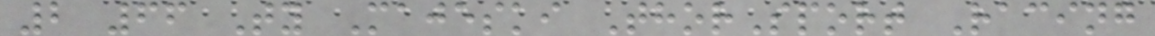2 66 Ty Majeski ThorSport Racing
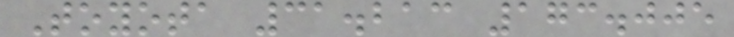Toyota 31.213 173.005
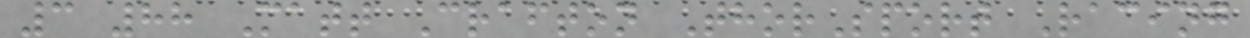3 88 Matt Crafton ThorSport Racing
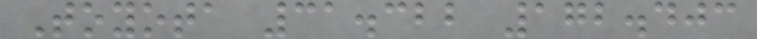Toyota 31.322 172.403
